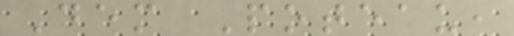Dem Poteau,
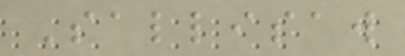Sallisaw
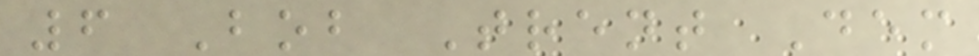6 Bob Trent Dem
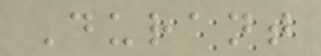Durant
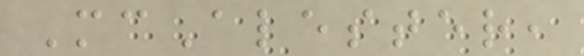McAlester,
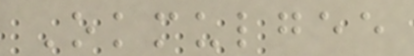Okmulgee
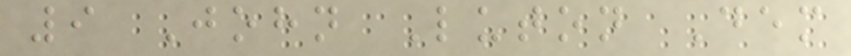9 John Luton Dem
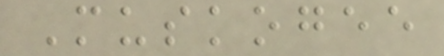Muskogee
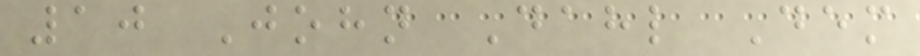10 John Dahl Dem
